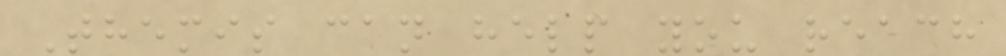Themis can help you reach
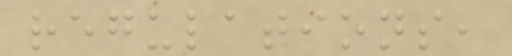regulations,
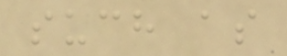such as
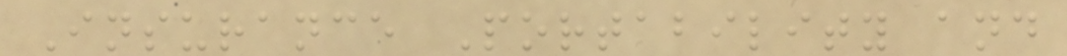Insurance Portability and
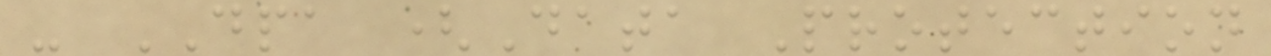- DPA (Data Protection
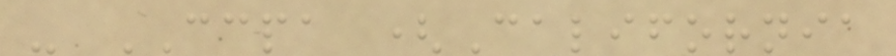- CCPA (California
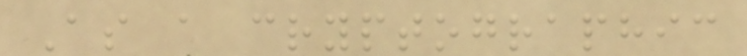As a cryptographic
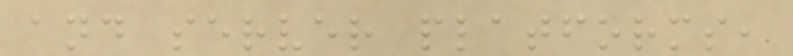and server platforms,
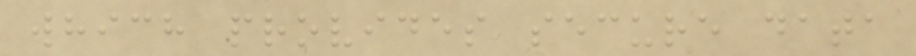which provides secure data
